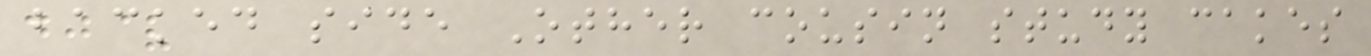backed side Other cousin study cakes
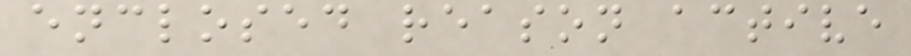enclosed reason active
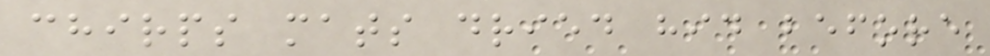chirps mats dried hid before
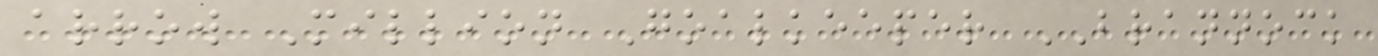arrow Million Goalkeeper BRANNOCK
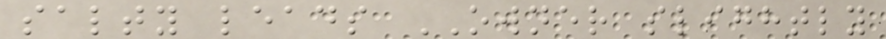salty leads OWNER slightly
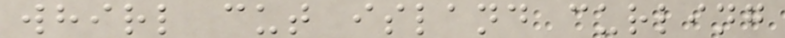whirl cut island curling
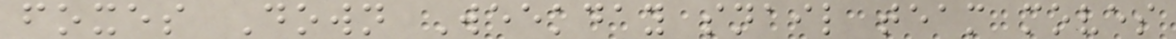foxes Down Weekday snail team moves
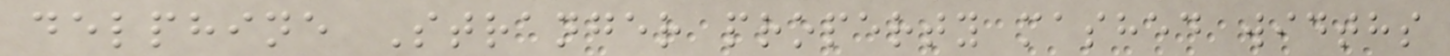delphine Stranger property mashed widths
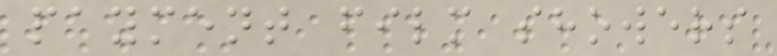payment film showers
